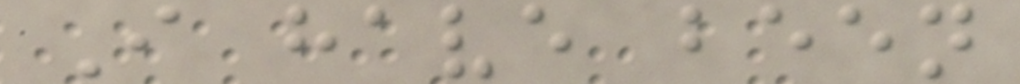I have been
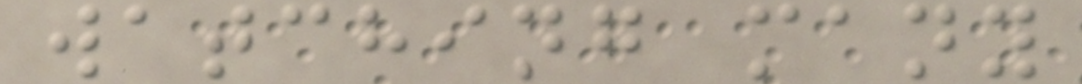watching many
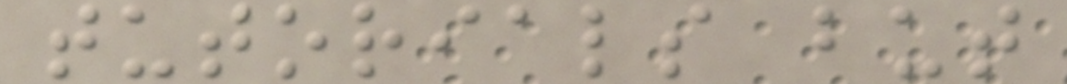tutorials but
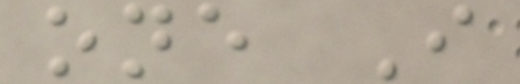one I
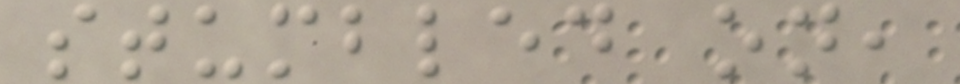stumbled on,
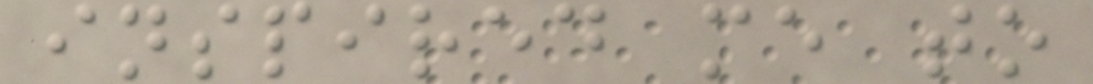inspired me to
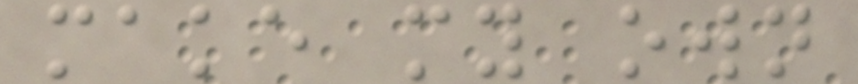make my own
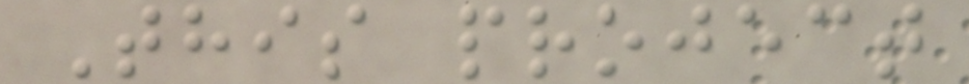This project
